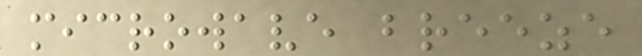microwave breeze
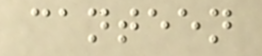canteen
